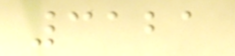3121
